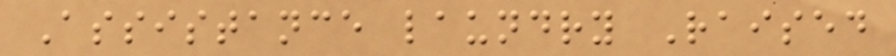Assistance laundry Raised
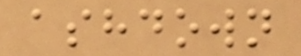ashdown
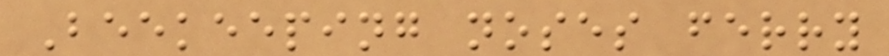Beekeeping noses ferry
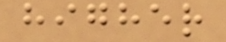higher
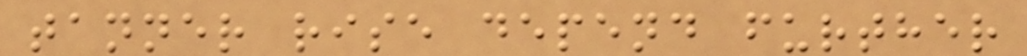tanner rise depend further
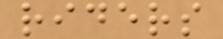riders
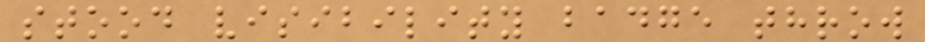stood visibility badge throw
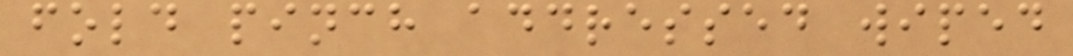fold pinch addressed wiped
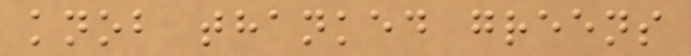knob thanked greens
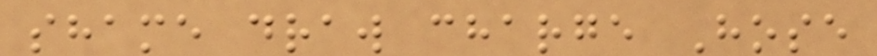shame draw charge Hose
